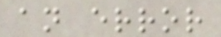an error
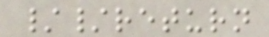//return
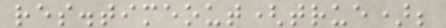res.timeout(true);
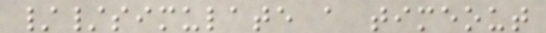//simulate a timeout
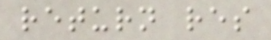return res
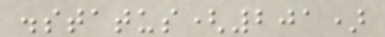.status(201)
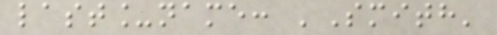last_name: 'Smith'
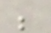;
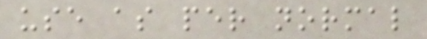use as per normal
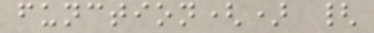function() {
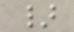}
